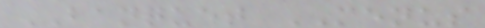BANQUET MENUS
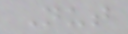Nut
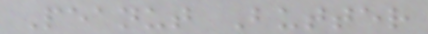Peanut Butter
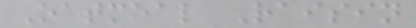Oatmeal Raisin
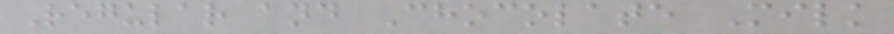Regular and Chocolate Milk
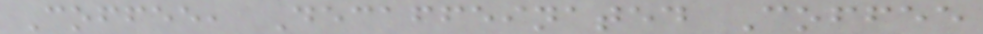Coffee, Decaffeinated Coffee
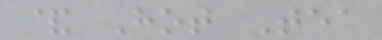& Hot Tea
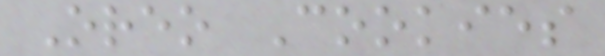Oreo Cookies
